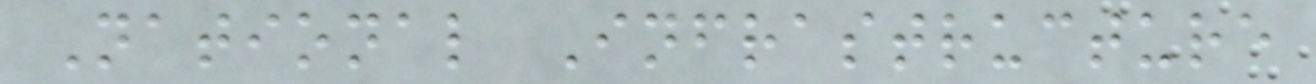National Infrastructure
